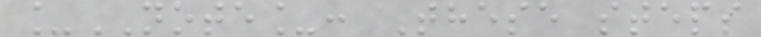_NOTE_: These steps
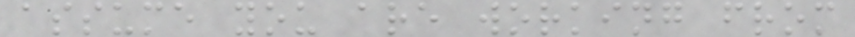assume you are working from
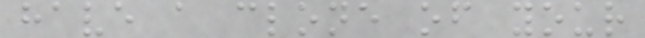have a clone of your
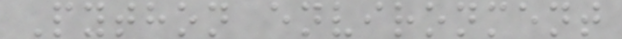Python environment
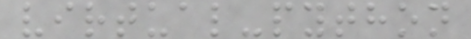virtual-python
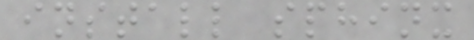install sphinx
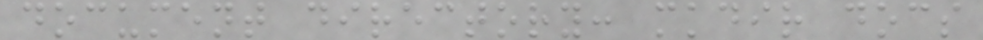document directory: mkdir docs
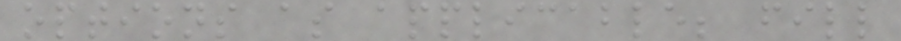options as applicable; fill
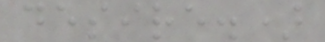desire.)
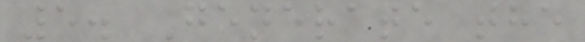5. Generate the
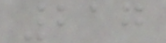217
